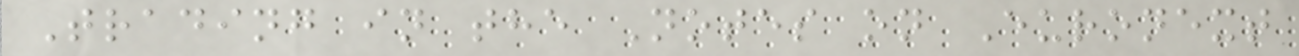Trading in the Notes on Euronext
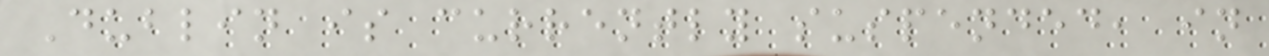Dublin is currently suspended, in
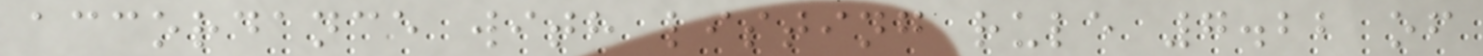accordance with listing rule 7.22 of
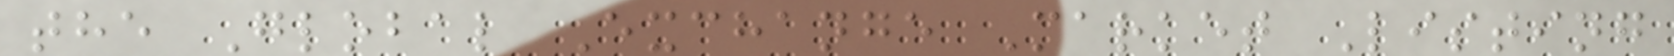the Global Exchange Market Listing
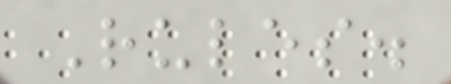Rules.
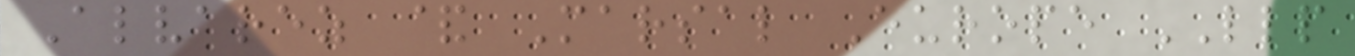Alvarez & Marsal Europe LLP
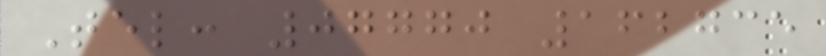Tel: 07770 162735
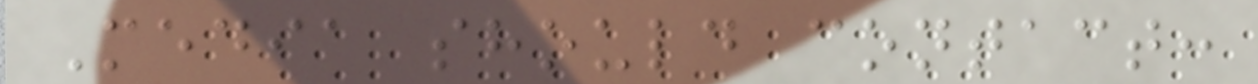Media should contact:
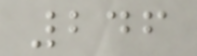246
